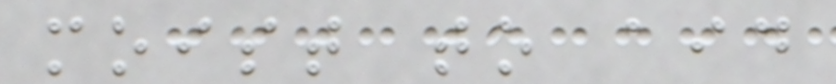moist to aid
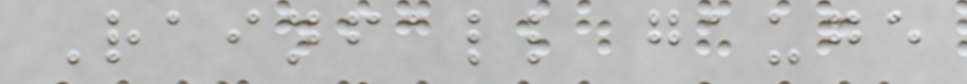Rainfall gauge
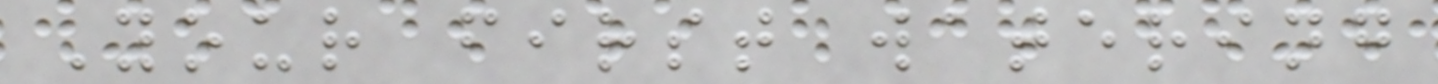Your first watering
